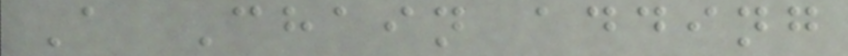A Chain adding
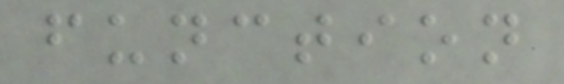function
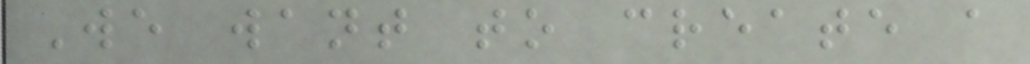We want to create a
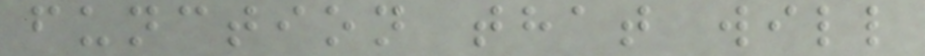function that will
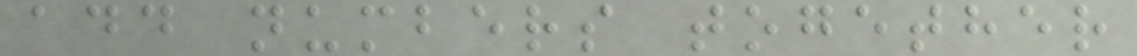add numbers together
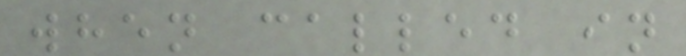when called in
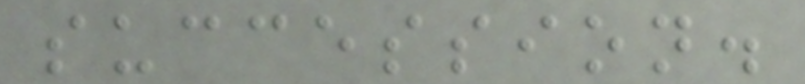succession.
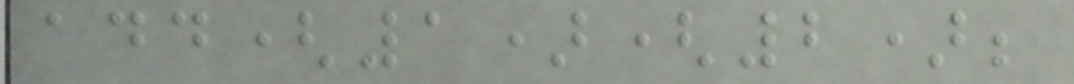add(1)(2);
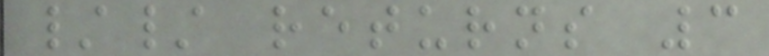// returns 3
